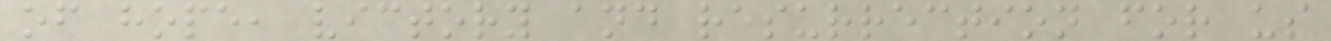of hope, victory and resurrection for us
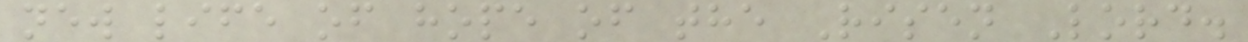new life of hope of the Risen Lord.
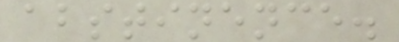abstinence.
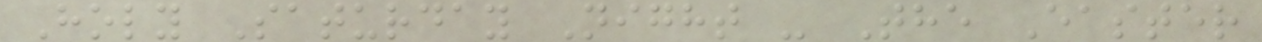Holy Saturday Night - The Easter
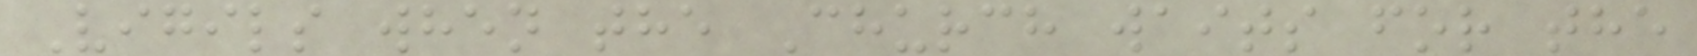Vigils when the Church waits for the
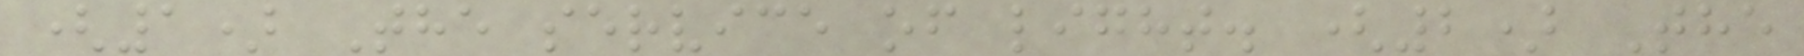(1) The service of light. (2) The
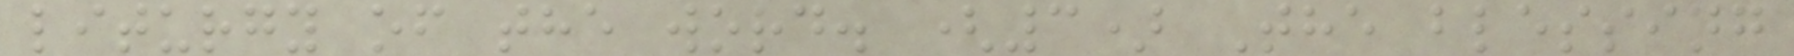liturgy of the word. (3) The blessing
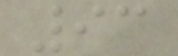93
